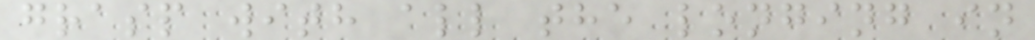grasp with all the longing in
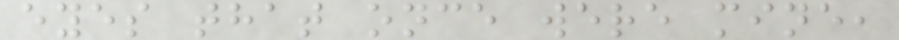eyes that once were mine,
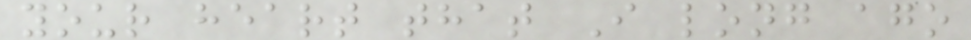your heart that I long ago
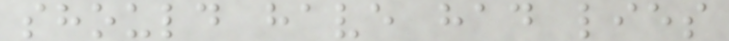should have had lies
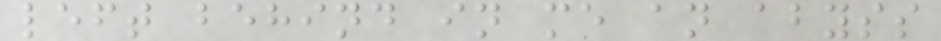left behind in me an abyss
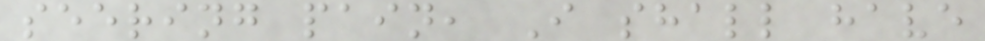seering pain, I shall have
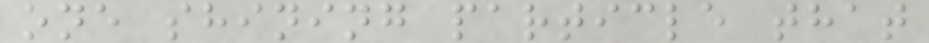one shining particle that
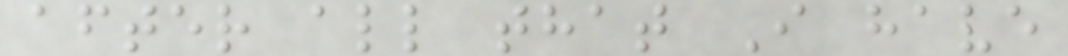after all that I have
